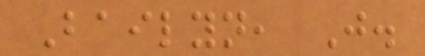Bailyn, J.
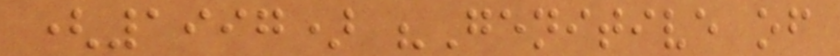(1997) "Genitive of
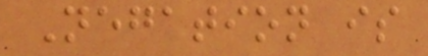Negation is
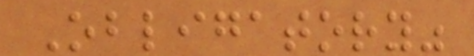Obligatory"
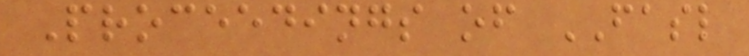Proceedings of FASL
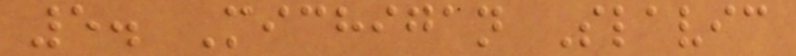5. Michigan Slavic
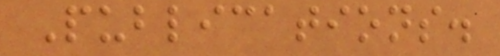Publications.
